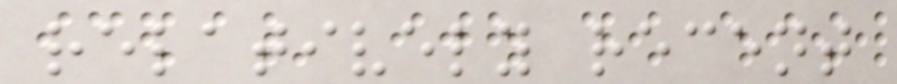relatively recent
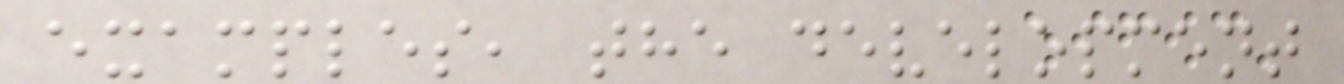examples, the development
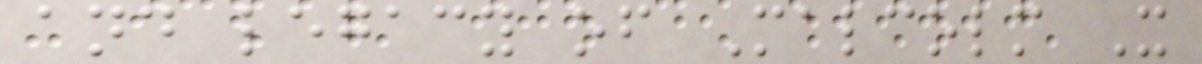and legacy of Malcolm X
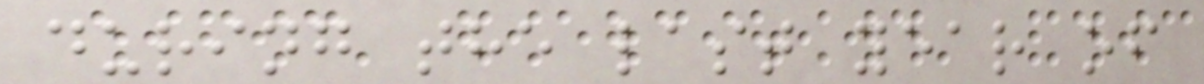during the last year of
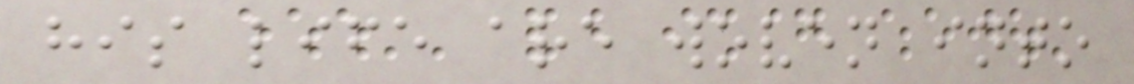his life are woven into
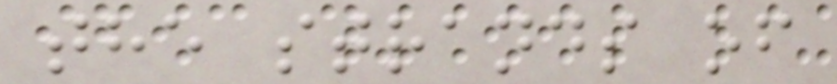the strands of
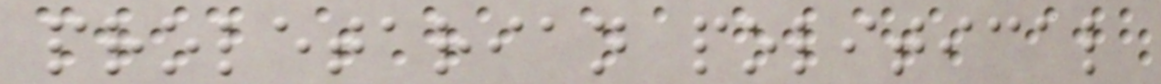proletarian political
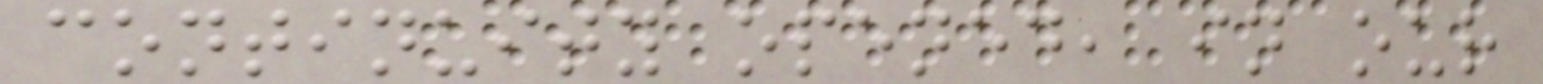continuity opened, in our
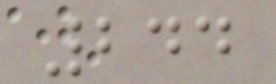244
